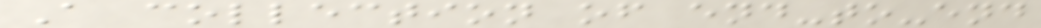A collection of end-to-end
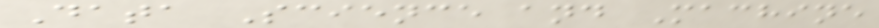Data Science and Machine
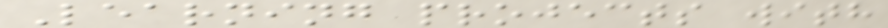Learning projects with
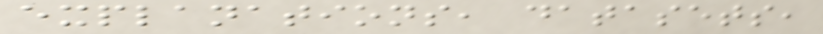explanations, datasets,
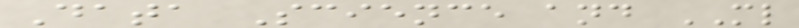Data Science and ML
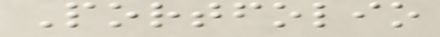Portfolio
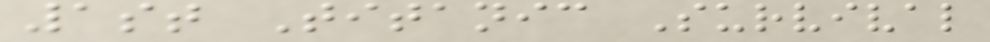1st Titanic Survival
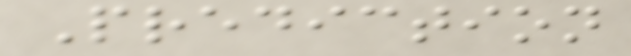Prediction
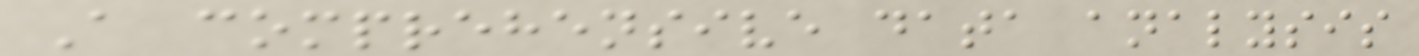A comprehensive data analysis
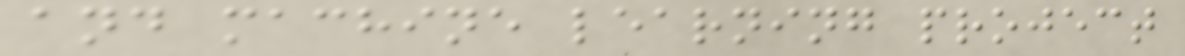and machine learning project
